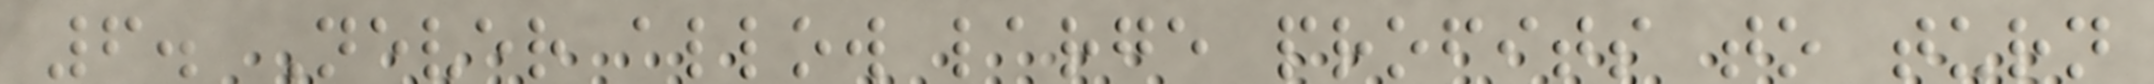6. Never allow large profits to turn
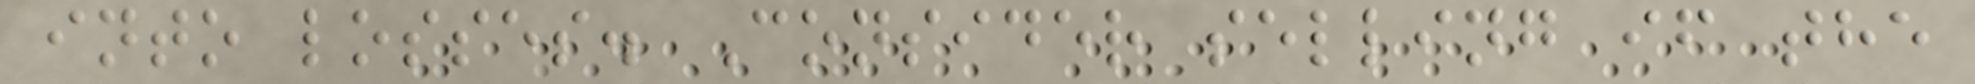into losses. Consider selling if the
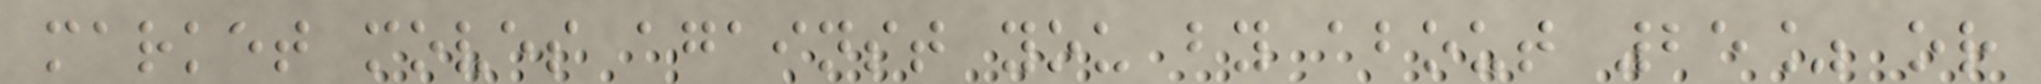market moves against you by about 25% or
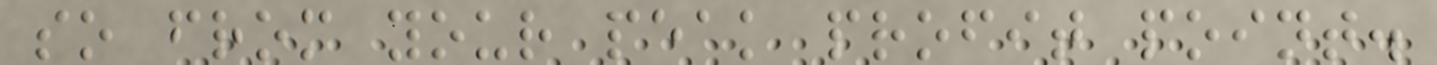so from your peak profit point.
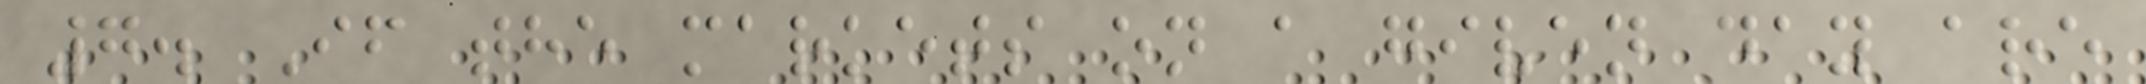7. If the markets on a given day are
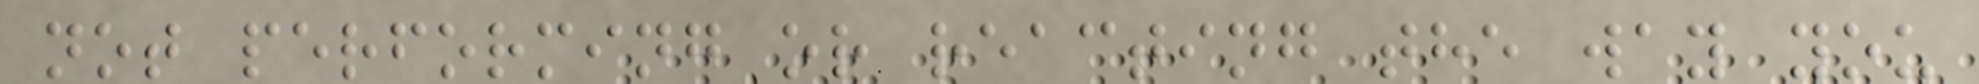not performing or reacting the way you
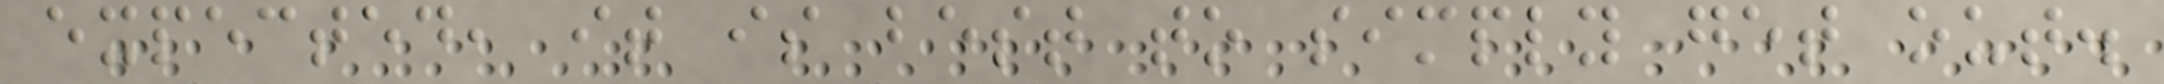expected, it is best to simply get out.
